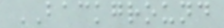BACKGROUND
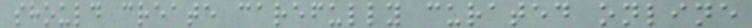should create carefully curated online
